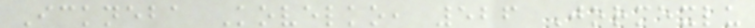Ickneba Kovelko, 526 Jormexlu
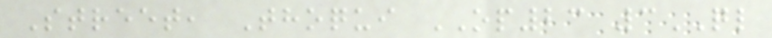Street, Thoqui OP23 3QL
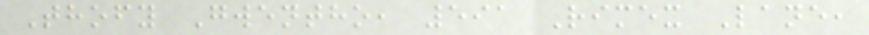Thofy Gwentho, 591 Rimex Lane,
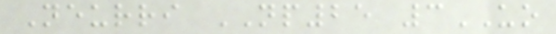Neurri NP25 3UO
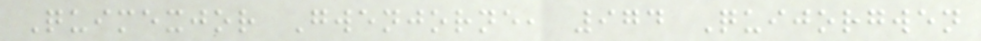Quimexjor Gwenjorne, 974 Quijorgwen
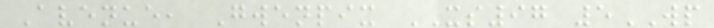Avenue, Gwenpix XS97 5WP
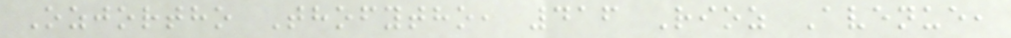Ozjortho Thofytho, 416 Rioz Avenue,
